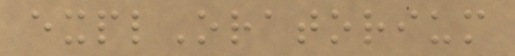explOratorium
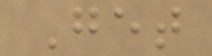Get
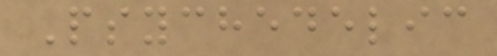Psychedelic
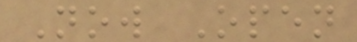Now Open
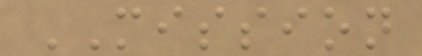MISSION
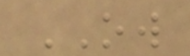OW
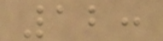12:
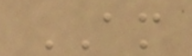AM
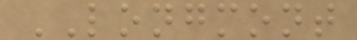LONGMONT
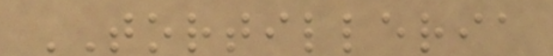TORTILLERIA
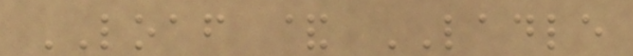LOAF & LADLE
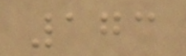173
